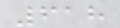618
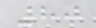80
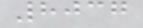8037
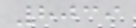8039
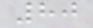80
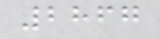2867
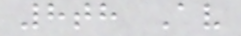8th Av
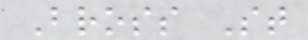Bross St
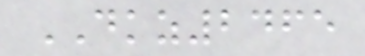DKZ2465
